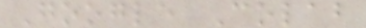Google Colab
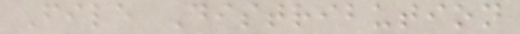File Distribution
